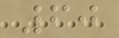60
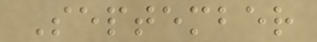September
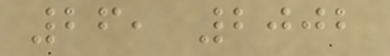26, 2002
